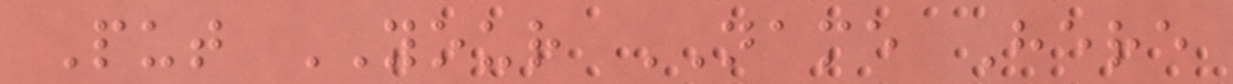Put YOUR NAME Here
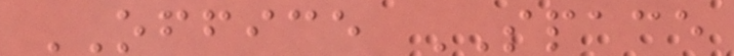OFFICE SPACE
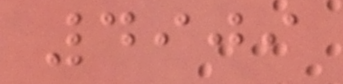4909
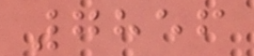7856
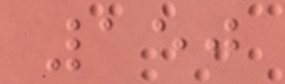150
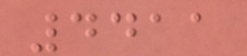4411
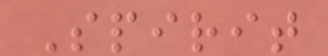Spirit
